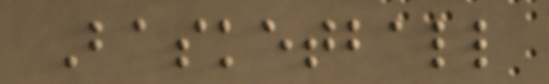Basketball
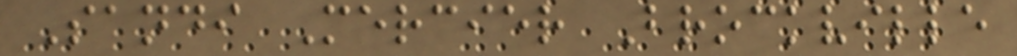Sandi Mercier Brockville
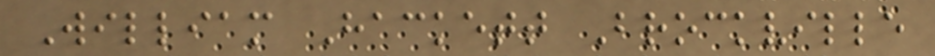William Hackett Brockville
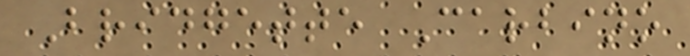Bridgette Carbino
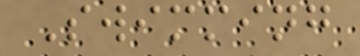Swimming
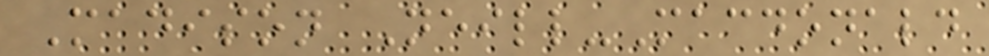Madison Neill-Macdonald
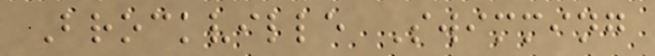Brockville Swimming
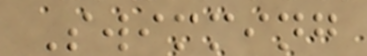Swimming
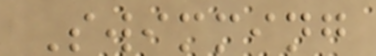Swimming
